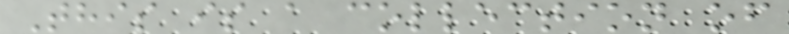This is a collection of
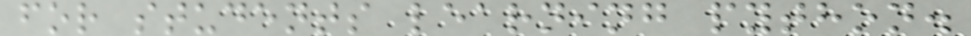for students learning python.
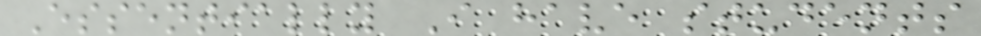Essentially I have students
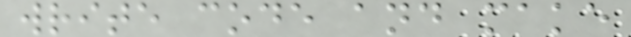write code and make
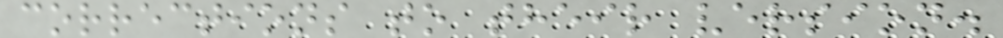corrections to their version.
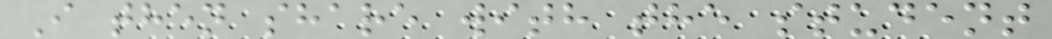I then share with the student
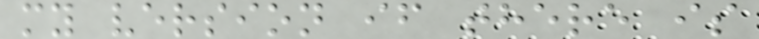my version if there is
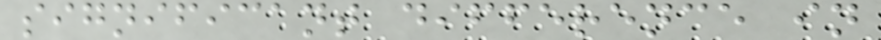significant difference in
